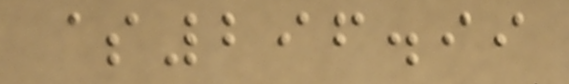$296.99
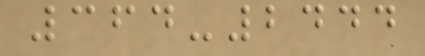364-2444
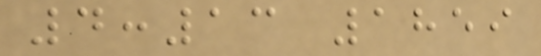4:13 1859
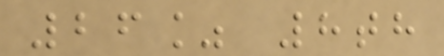26% 8th
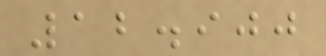12.900
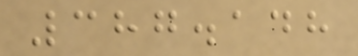387.148
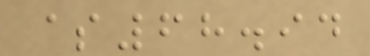$68.94
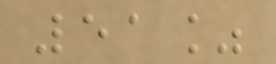51%
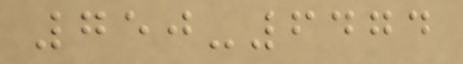750-6474
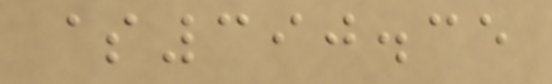$390.35
